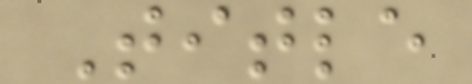Title
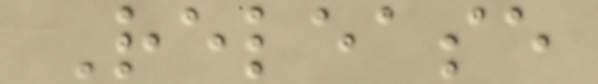Release
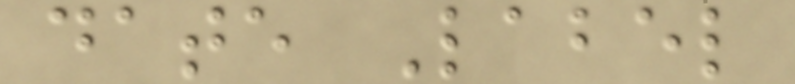date Label
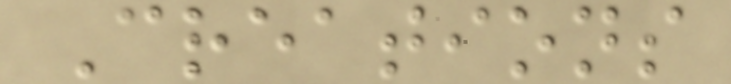Creations
